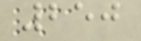250
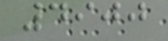4900
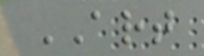ART
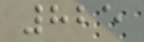825
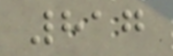817
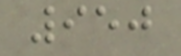950
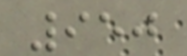950
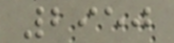2950
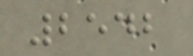2542
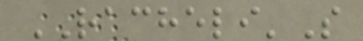RACHELI'S
